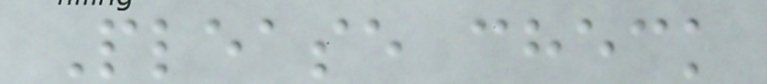Please check
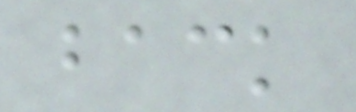back
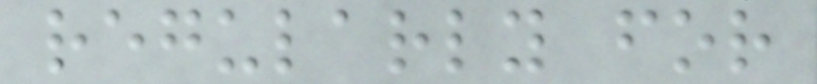regularly for
